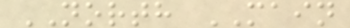NORTH MAIN
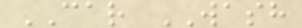CAR WASH
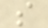s
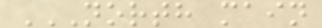NORTH MAIN
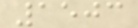1503
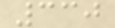330
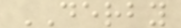DERBY
